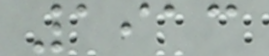1913
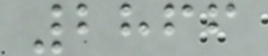2866
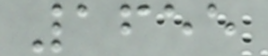1655
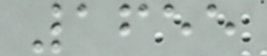1655
